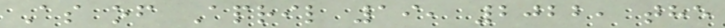As of April 19, 2022, the
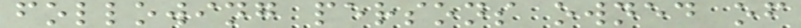following persons owned of
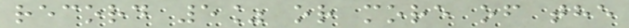record 5% or more of the
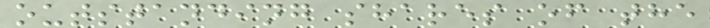outstanding shares of the
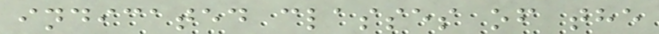indicated classes of the
